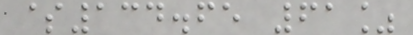$134.65 61%
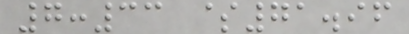7:33 $71.96
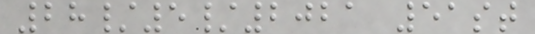28/5/2021 51st
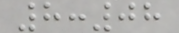8:08
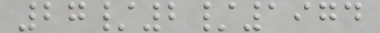27/2/1974
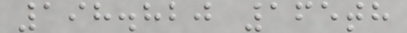198.820 165th
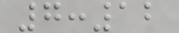7:12
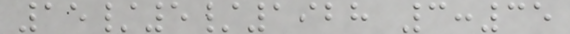15/5/1928 3:35
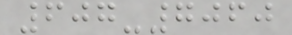607-7060
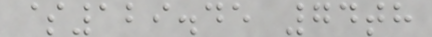$129.45 74th
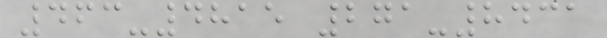463-4815 271-8431
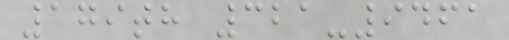179th 321-9461
